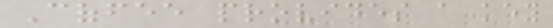Coffee provides a key
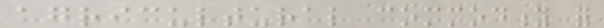agricultural commodity for
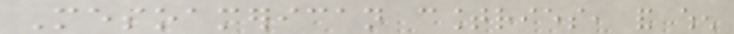Mesoamerican countries, and when
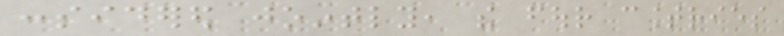considered jointly, the four countries
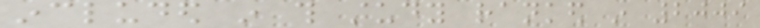included in this study ranked in 2009
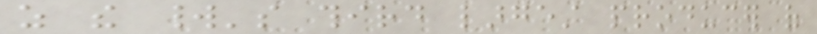as the world's third largest producer of
